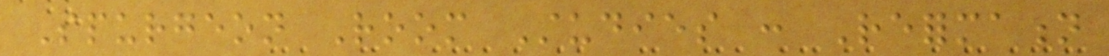Spurgeon Room Studies : Reformation
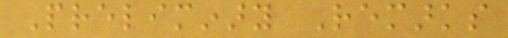Preliminary Remarks
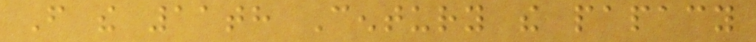From the 11th Century the papacy
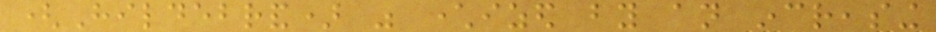(Hildebrand) was characterized by an increasing
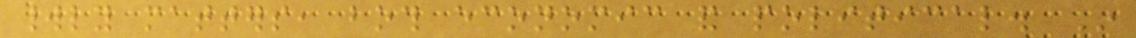worldly matters, both economic and political. In
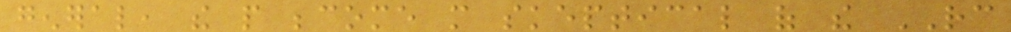general, the people become more skeptical of the RC
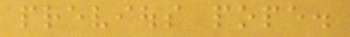previous pope.
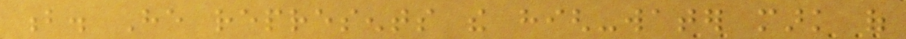b. He represents the high-water mark of
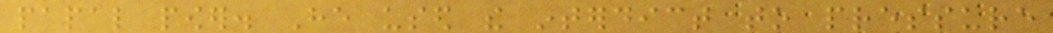papal power. He used the interdict to pressure
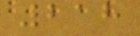218
